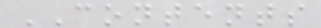CONTENTS
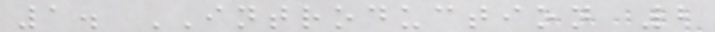1. INTRODUCTION 2
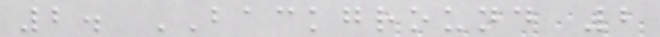2. BACKGROUND 2
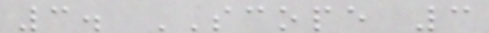3. SCOPE 3
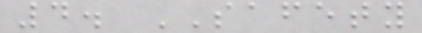4. SAFETY
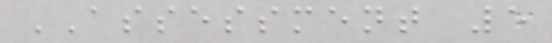ASSESSMENT 5
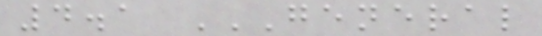4.1 GENERAL
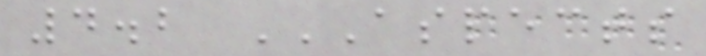4.2 ASPECTS
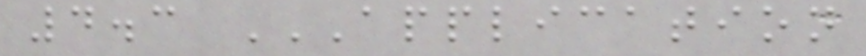4.3 APPLICATION
